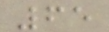65
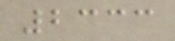2333
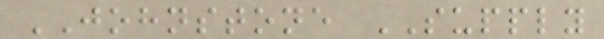JOHNSTONE SUPPLY
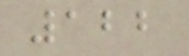122
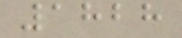1828
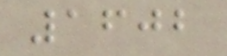1602
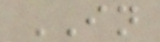IN
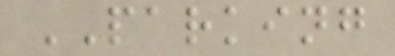PARKING
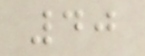40
